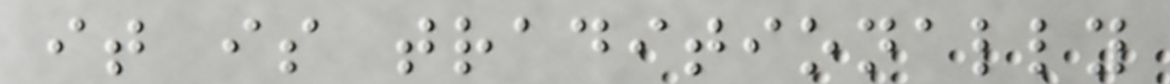it is traditionally
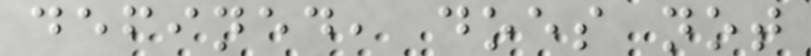defined, does not
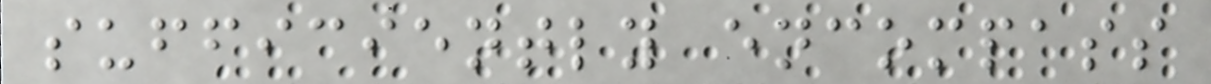sufficiently encompass
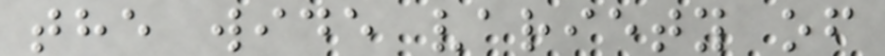the wide variety of
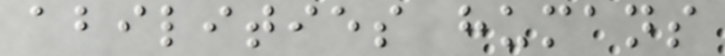abilities humans
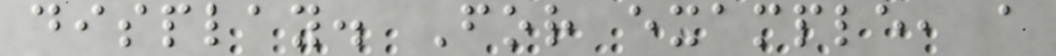display. For example, a
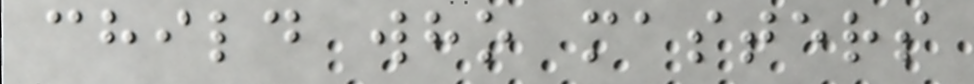child who masters
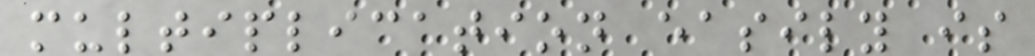multiplication easily is
